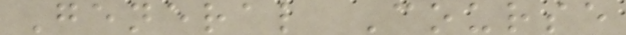General Course
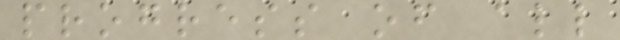progress of all
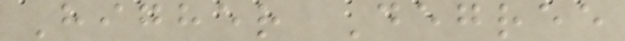Higher Degree
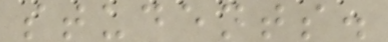students.
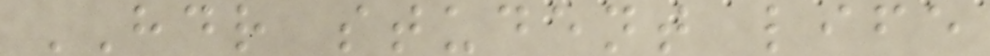HDR student life
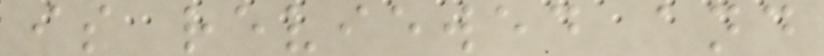is reviewed and
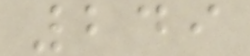249
